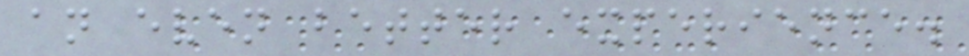an even better experience.
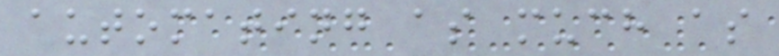automating as much as
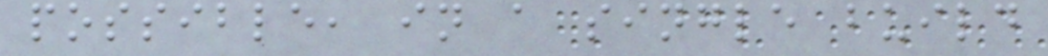possible, in a single build
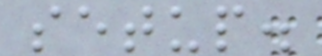setup.
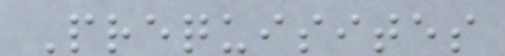Prequisites
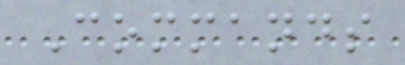Commands
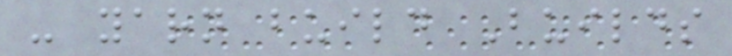- yarn build Builds
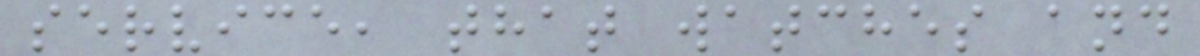service, that watches and
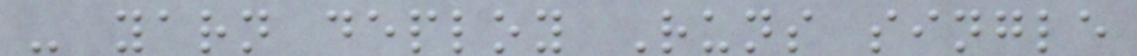- yarn deploy Runs single
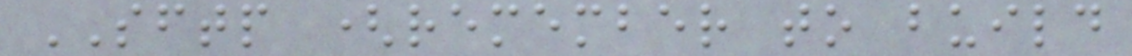SFTP (remember to build
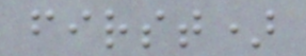first)
